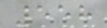558
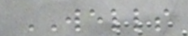WELLS
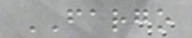FARGO
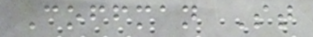Coffman St
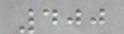400
